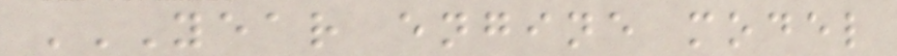YEAR ENGINE MODEL
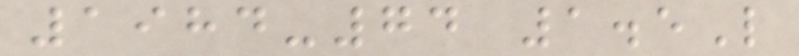1984-74 1.5L
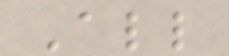All
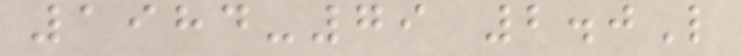1984-79 2.0L
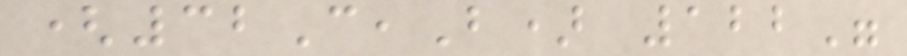(32C,B) 122"
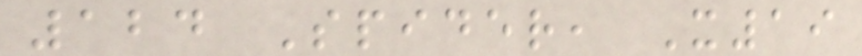124 Spider, X19
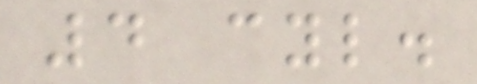4 cyl.
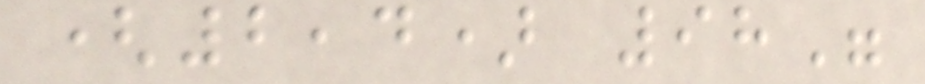(2,4) 98"
